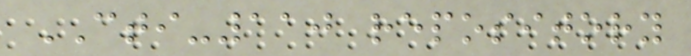CTI-110 repository
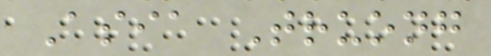Asia Truong
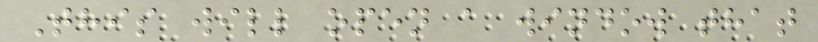This will open a window that
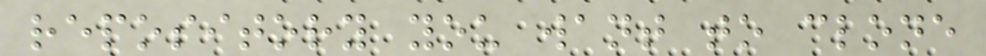repository you want to clone
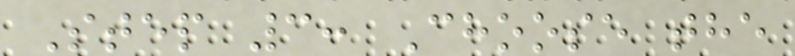Step 3: Choose the
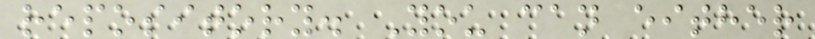repository. You can either
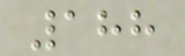188
